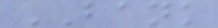BANK
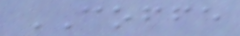COFFE
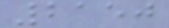2150
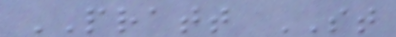PRATT ST
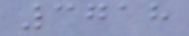3718
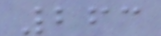263
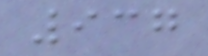937
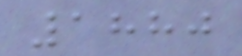1880
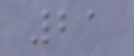21
